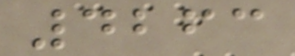4263
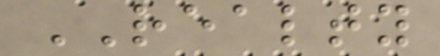REALTY
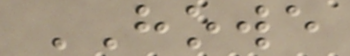HOWE
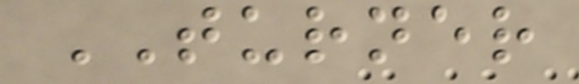TURNER
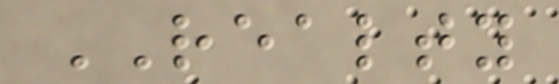REALTY
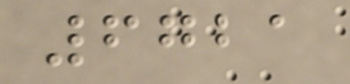6721
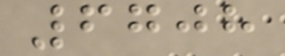6708
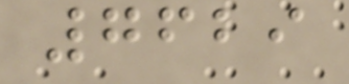7629
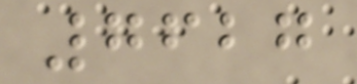7627
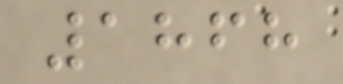1868
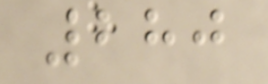280
